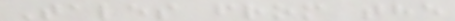Tales from the
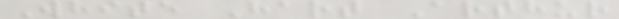White Hart Arthur
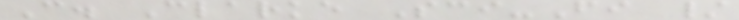C. Clarke Sci-Fi /
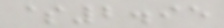$2.95
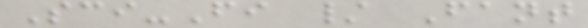Sci-Fi / Fant
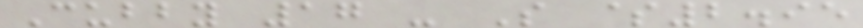Cubby 17 - S $2.95
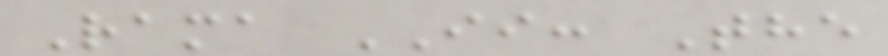Rama II: The
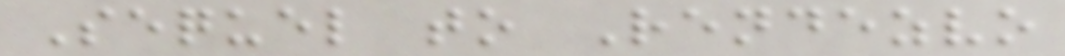Sequel to Rendezvo
